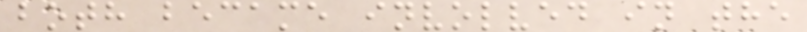both became involved in the
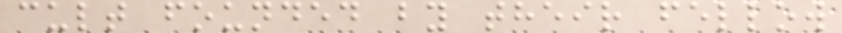cult founded by their fellow
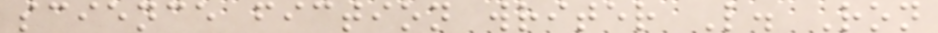science fiction writer L. Ron
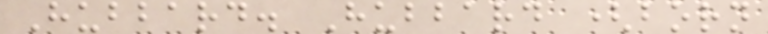Hubbard. Hubbard (born
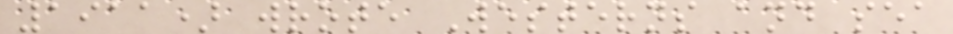1911) wrote Westerns and sea
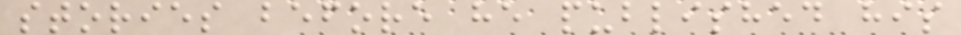stories before he published his
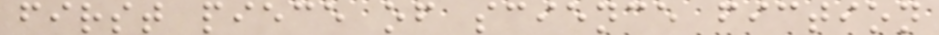first piece of science fiction
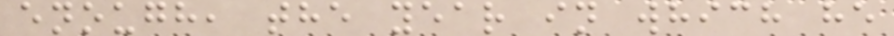enough, the year in which he
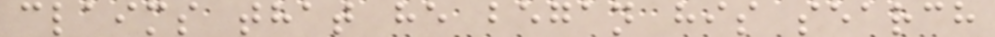claims that he began his search
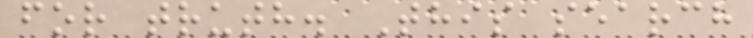for truth. This search
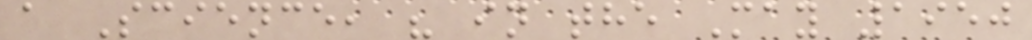a Science, " in the May 1950
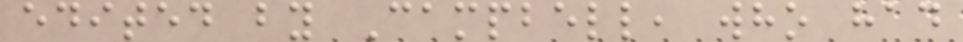edited by Campbell, who had
